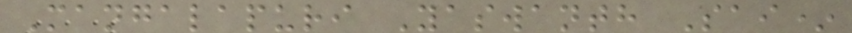Mangalapuri Yaswanth Sai*
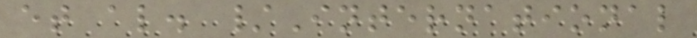et al. /International
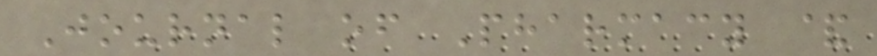Journal of Pharmacy &
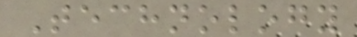Technology
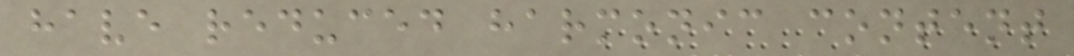have reduced harmonic content
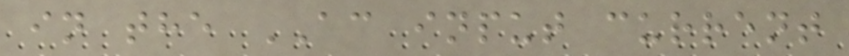in the AC input current
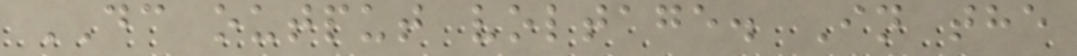DC output voltage. In the
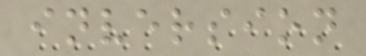inversion
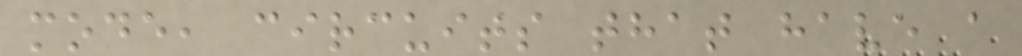mode, circuits that have a
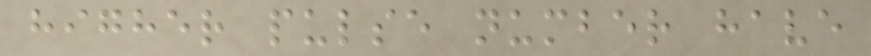higher pulse number have
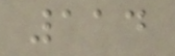114
